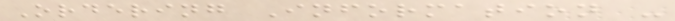Ordering Information -
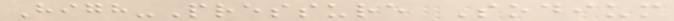High-Pressure Sodium
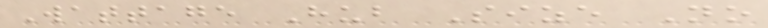Wattage Hub Size No
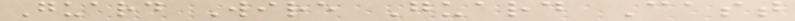Guard Wire Guard Cast
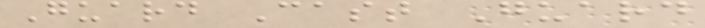Guard Cast Guard
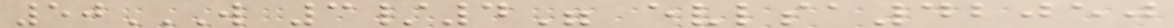50W 3/4" EVLSA42050
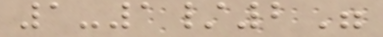1-1/2"
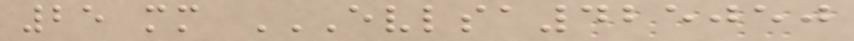25 mm EVLSA425050
